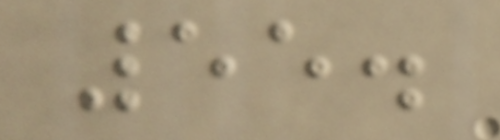55.
